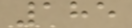185
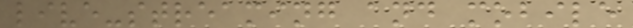live-streaming and mobile
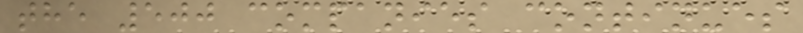the 500 companies continues
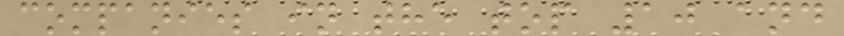companies in the top 10 and
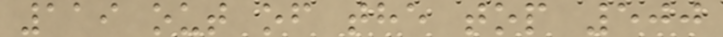119 out of the top 500
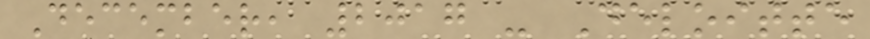December, 2017 - Deloitte
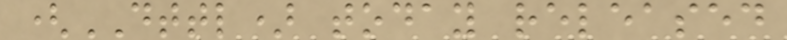(DTTL) today released
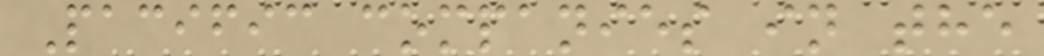Pacific companies in the
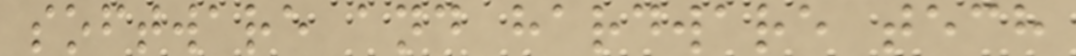software and hardware tech
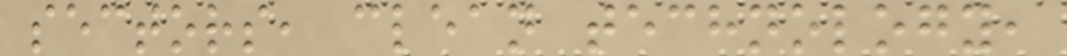sectors, clean technology,
